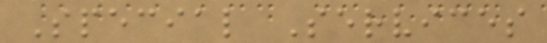Special Services
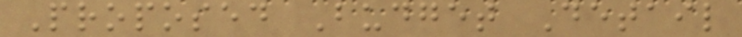Proposed Budget Detail
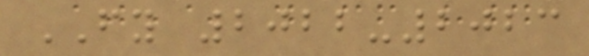FY 2022-2023
